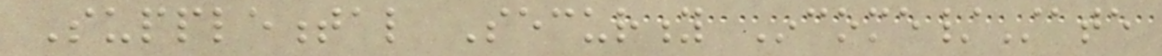Supplemental Security Income/State
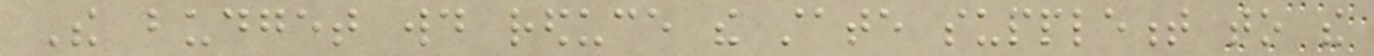The budget would reduce the state supplement to the
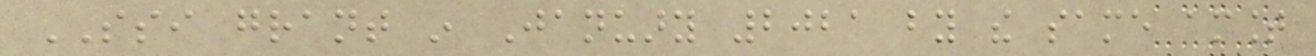SSI grant in January 2021 by the same amount
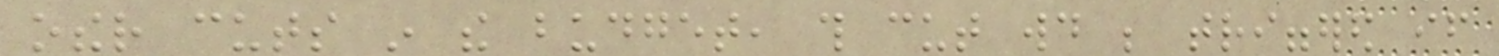other cuts in the budget, this cut would be triggered if
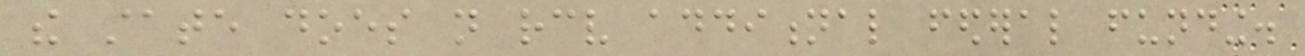the state does not receive additional federal funding.
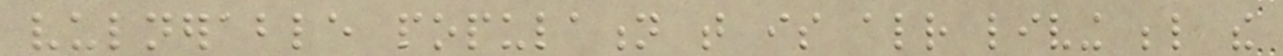vulnerable population that is already living below the
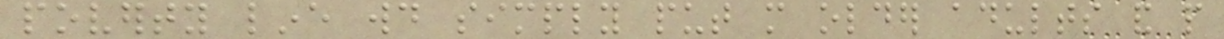poverty line would simply put more older adults and people
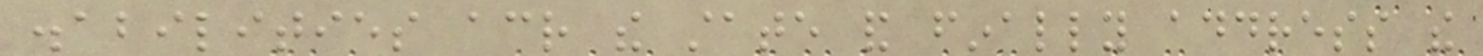disabilities across the state and finally address the
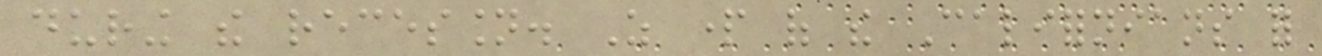during the recession. As part of the Californians for
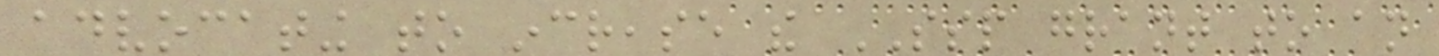advocating to increase the SSP grant to an
